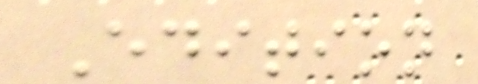Edition
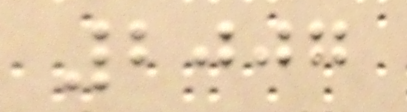2007
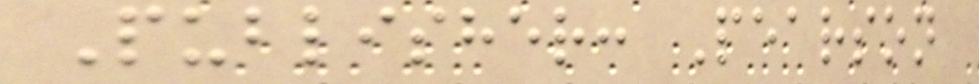Publisher: Pearson
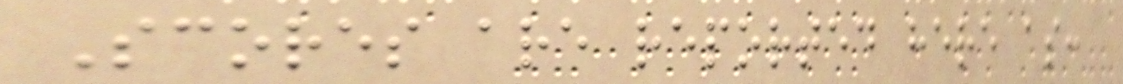Scores are reported here as:
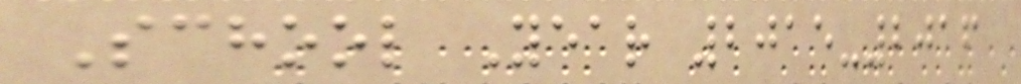School Year 2015-2016
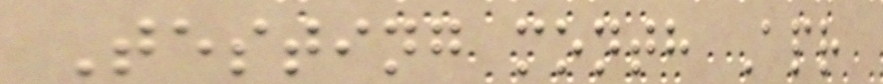Testing month Apr
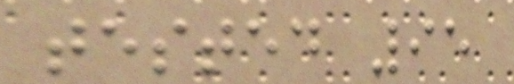tested 95
